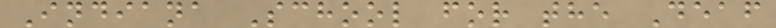Indiana School for the Deaf
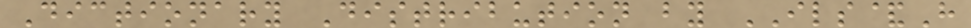Dictionary Distribution by ILS&H
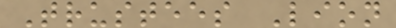Trustees Lion
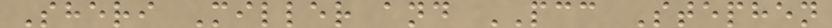Sheri Miller and PCC Stephen
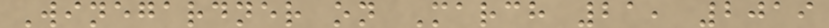Winegardner on March 21, 2019
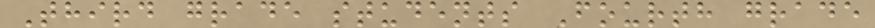Third grade students Fourth grade
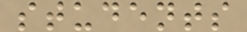students
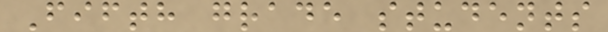Fifth grade students
